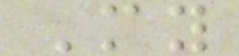My
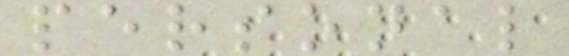personal
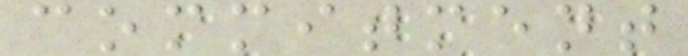commitment
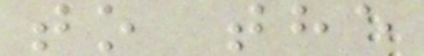to the
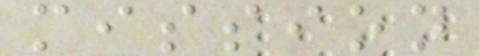mission
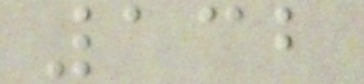132
